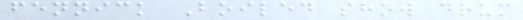fennick Boiled show drum
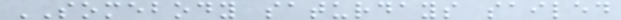SOMEBODY saturdays sailed
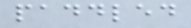paddled
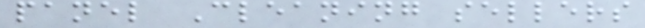panel Cleaning sellers
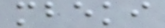mbeki
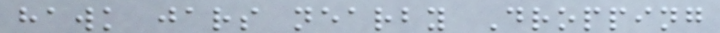hawk jars nearby Dropping
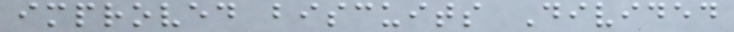improved biscuits Divided
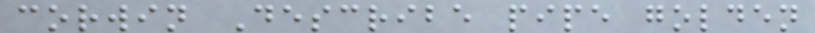corwin Describe pipe golden
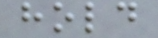hold
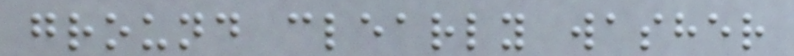ground clearly washer
